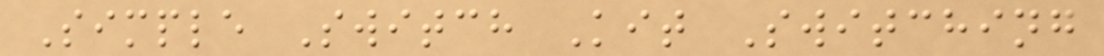Simple Switch Kit Switching
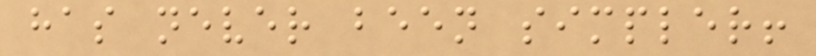has never been simpler!
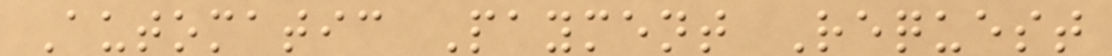Automatic Payment Request
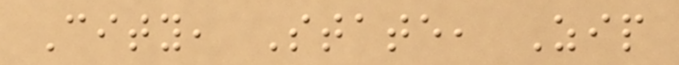City, State, Zip
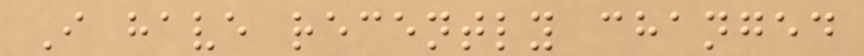I have recently changed
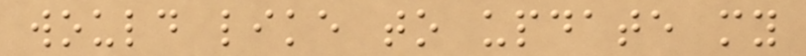would like to update my
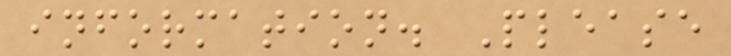information. Please
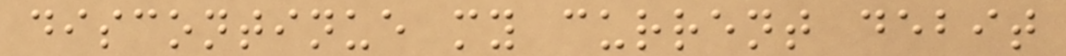discontinue my current debit
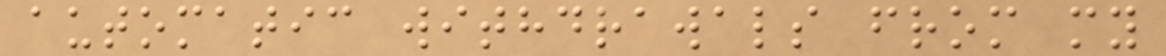automatic withdrawals from my
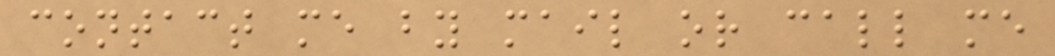contact me by mail or call me
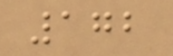172
